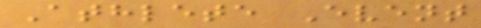Athlete Event
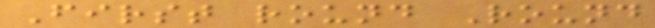First round Round
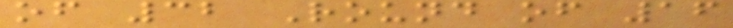of 32 Round of 16
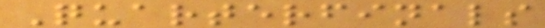Quarterfinals
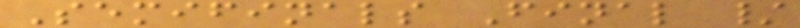Semifinals Final /
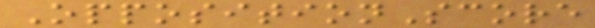OppositionScore
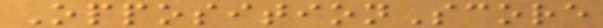OppositionScore
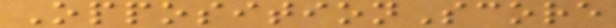OppositionScore
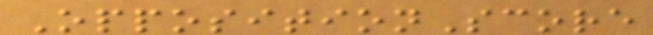OppositionScore
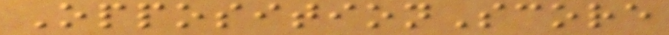OppositionScore
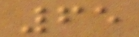65
